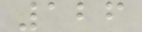126
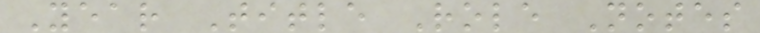Year Title Role Notes
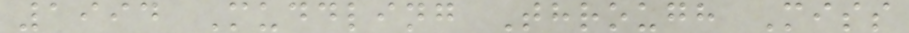1994 Muddling Through Miss
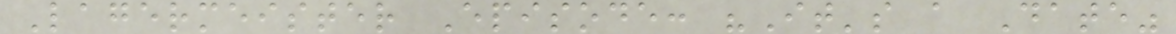Lagermeister Episode: "It's a Date"
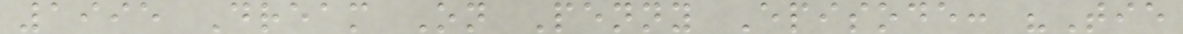1995 Dream On Penny Episode: "Tie
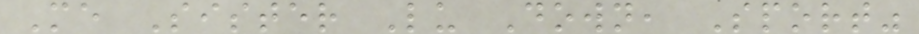Me Sister Lu Down, Sport"
